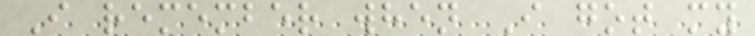I remember when I got my
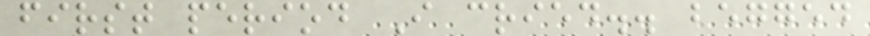first period I cried.. begged
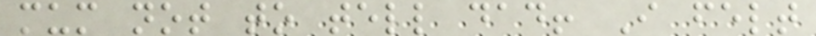mum not to tell dad! I felt
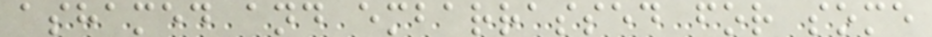ashamed and embarrassed for some
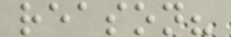reason?
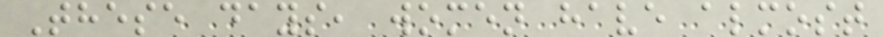These days, women have almost
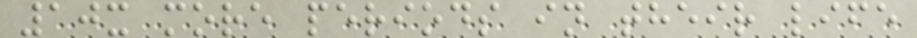10x more periods in their life
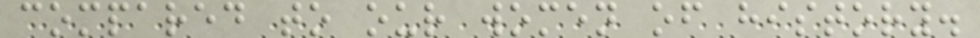compared to our women of history.
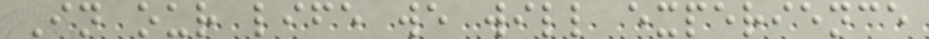In our life we will experience
